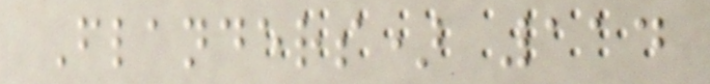Flanders) 114
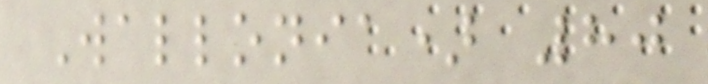Wallonia) 80
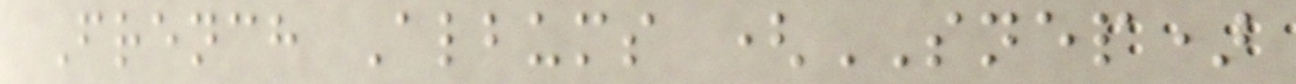French Albums (SNEP)
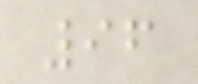96
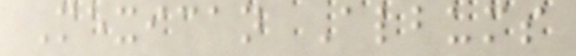Mexican Albums
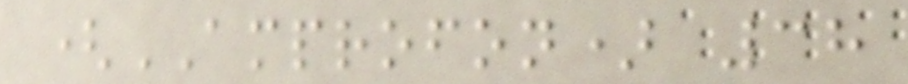(AMPROFON) 38
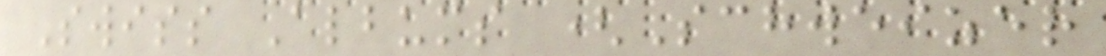Swiss Albums (Schweizer
